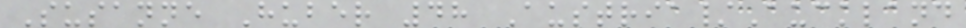Susanne Huber 48 Austria/Auckland
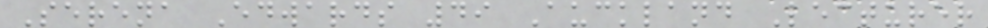Serena Edwards 49 Auckland Lecturer
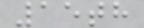15th
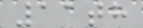11th
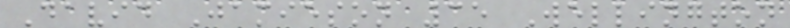David Jamieson 35 Wellington
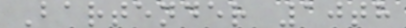Bartender 10th
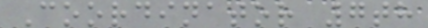Coordinator 7th
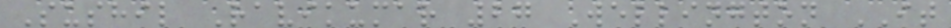Sushil Ravikumar 27 Wellington IT
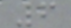6
